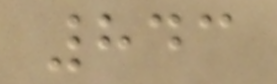843
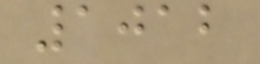1012
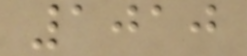1010
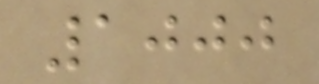1000
